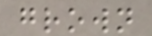grown
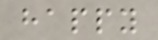happy
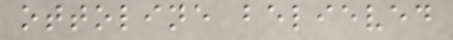ottoline believed
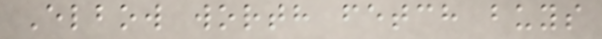Elbow worth fetch buys
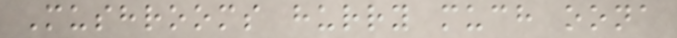Mushrooms hurry much oona
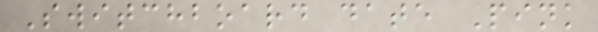Switchboard date Pink
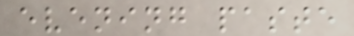evening paste
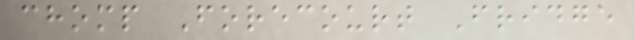chomp Forecourt Fridge
